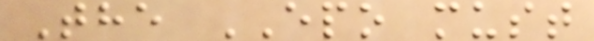The EPO must
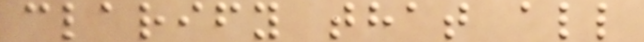clarify that all
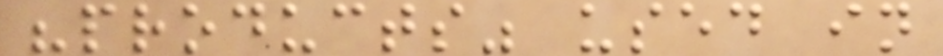"products" used in
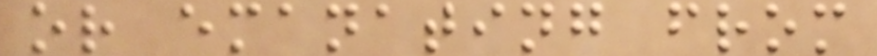or emanating from
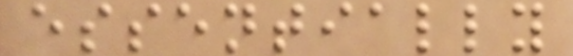essentially
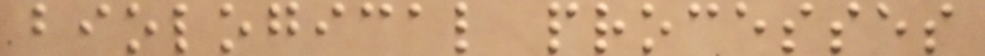biological processes
